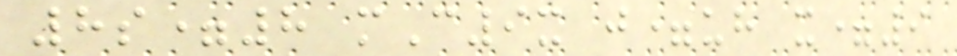8s=8 mC9x j=uh x=9
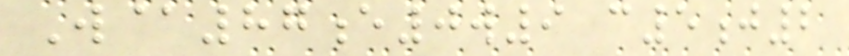W@87e0w9 c5j2
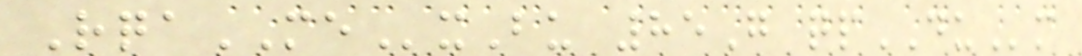RqaMExBu 85G qpDUm
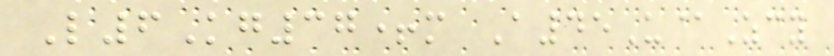L6Kg37+m A45U@Zcy
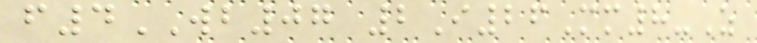f4WB07 2I26Mm8-Z
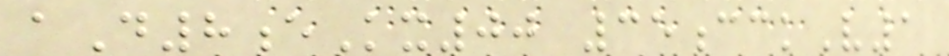aD8eKx00 35cckV1
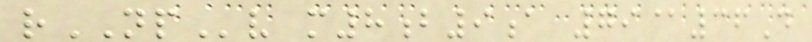rNPv m8b9a 79@36D
